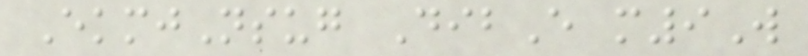EkmjNsug DibE m9W
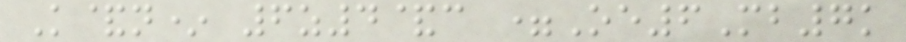K&n* 6z4&c =Oe6Mb7k
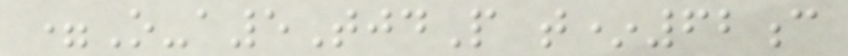=O-a5TjdP t*62c
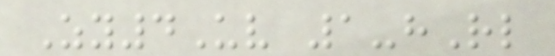Zy4Uv 1-hRl
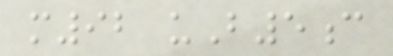m92 uB5c
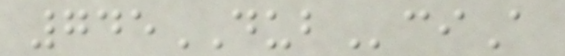745DUBciA
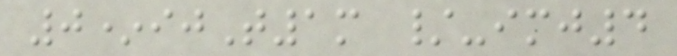0*ijT1m /-imj4
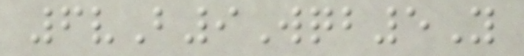6vB9Wqb5Y
